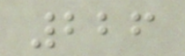226
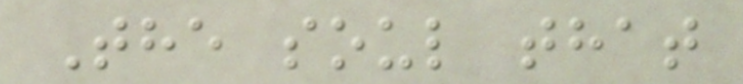The soul that
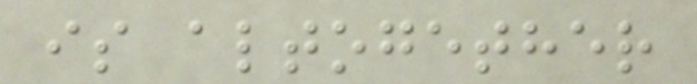is altogether
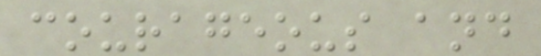courageous and
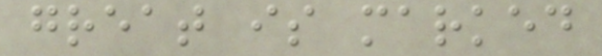great is marked
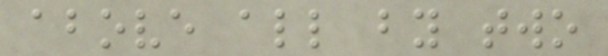above all by two
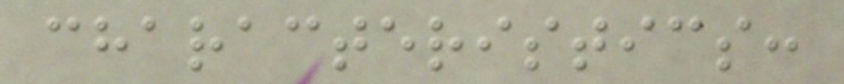characteristics:
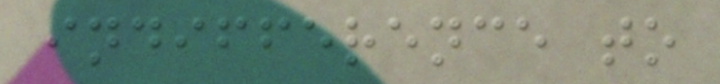indifference to
